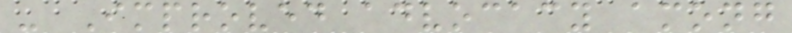- Improved advocacy among
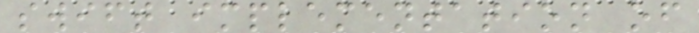swift implementation of
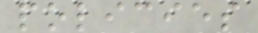policies
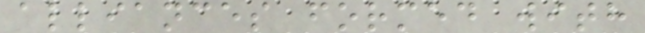alliances formed with
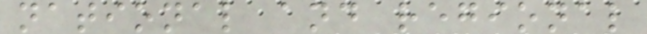national and regional
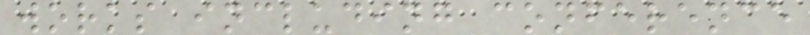works including conference
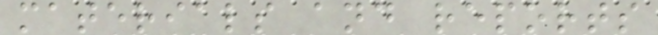materials and reports
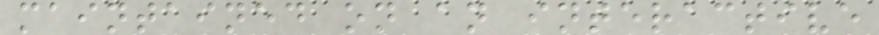maintained on an interactive
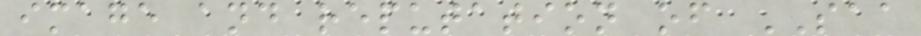image and reputation of SAA
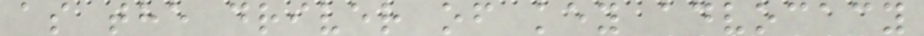as the driver of key advocacy
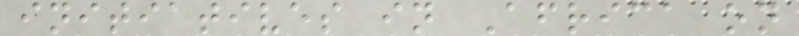initiatives in Africa on
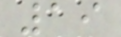19
